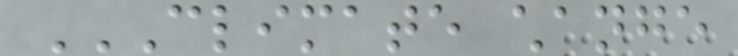CLIMATE CHANGE
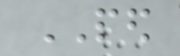PED
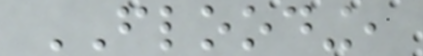FLOODING,
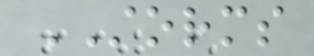STORMS
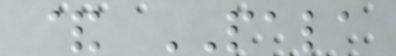& PALA
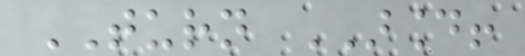TURN AROUND!
